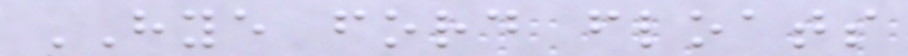HYE ford floats
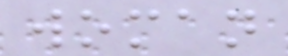woman
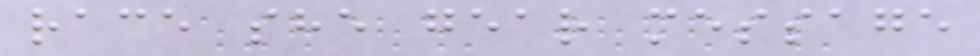race she gear message
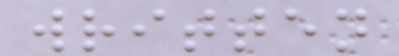written
